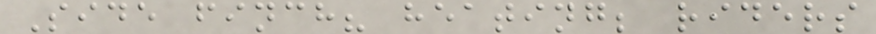Side finch? heating; riders
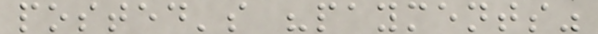posted's "payments"
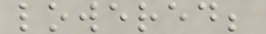lowered;
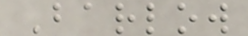Barlow
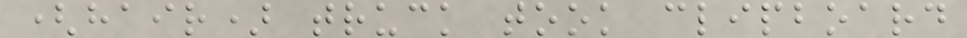(hair) truck took clipboard
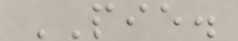PIE.
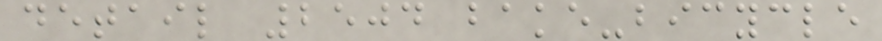detail 2504 bake-bicycle
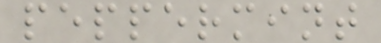peppermint
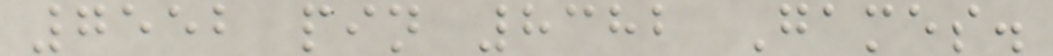7552 pin 8382 Games.
